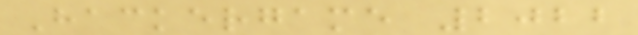Hackergame 2022
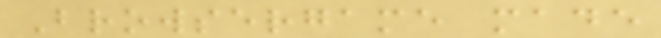Browsergame made
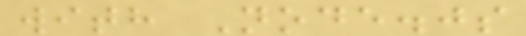with Node.js
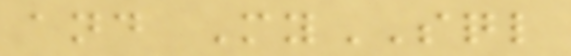and MySQL
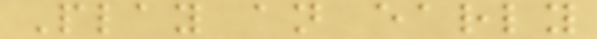Play an early
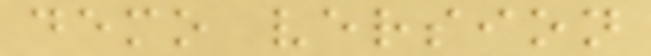demo version
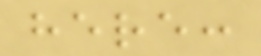here:
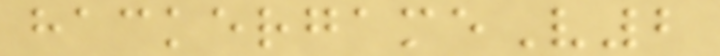hackergameV2
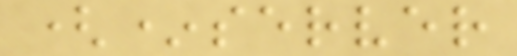(*server
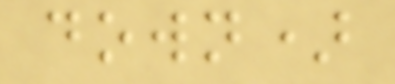down)
